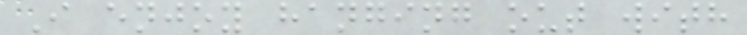I enjoy hanging out with
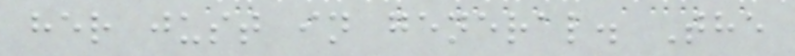her just in general. The
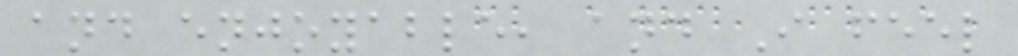and enjoyable, and I feel
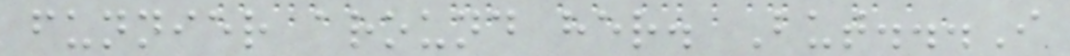funnier around her. But...I
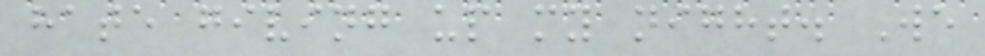hate giving up my night. We
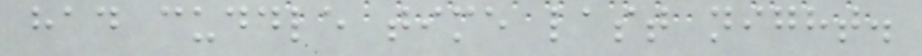had cuddle time last night.
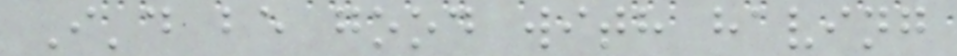I'd be good with having
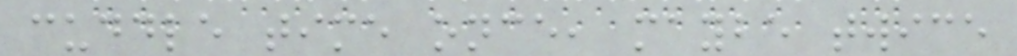cuddle time once, maybe twice
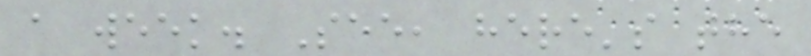a week. See, here's the
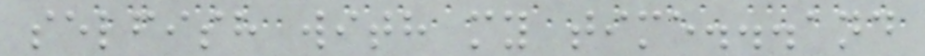selfish with my time...and
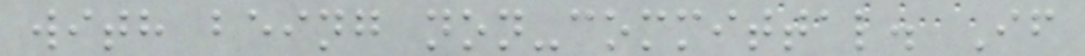with being non-committal. If
